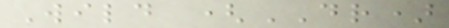Wild (DR)
